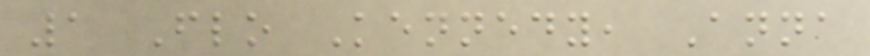1 Flo Kennedy, Anna
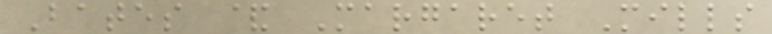Bates & Margaret Mills
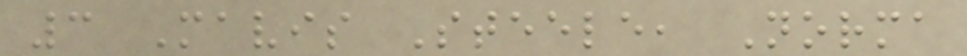3 Mavis Steele, Norma
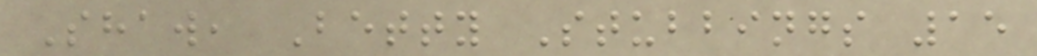Shaw, Betty Stubbings 15
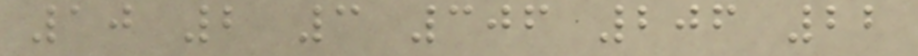10 2 3 306 206 22
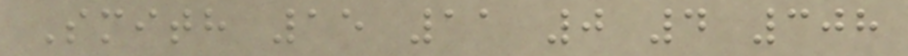Smith 15 11 0 4 308
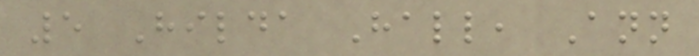5 Hilda Hall, Ann
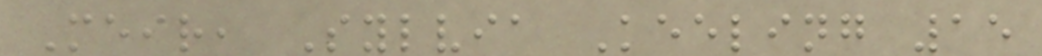Meir, Sylvia Keeling 15
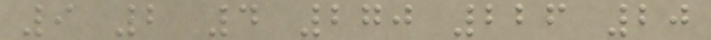9 2 4 270 226 20
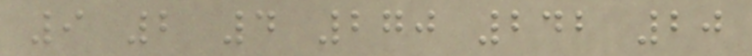9 2 4 270 242 20
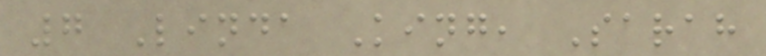7 Linda King, Sarah
